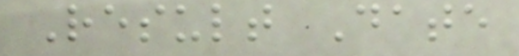Result Date
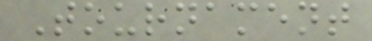Tournament
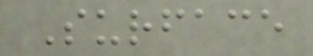Surface
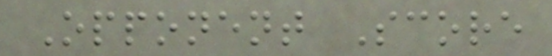Opponent Score
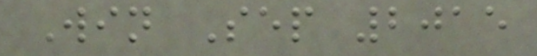Win Sep 2015
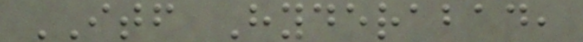ITF Hyderabad,
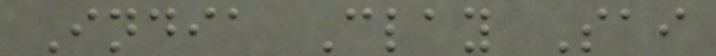India Clay Sai
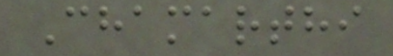Chamarthi
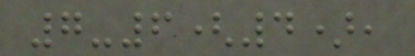7-6(4),
